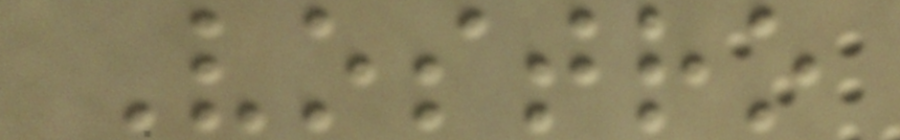Vostro
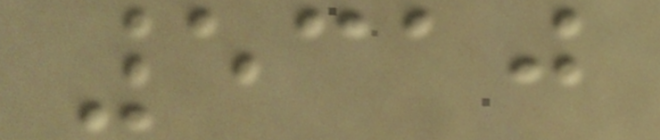5310
